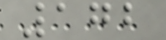172
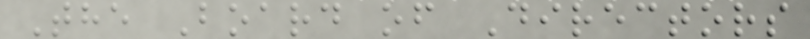The Board of Directors
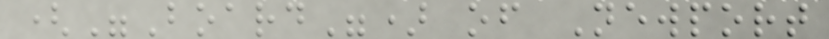("Board") of Newport
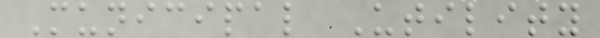Municipal Utility
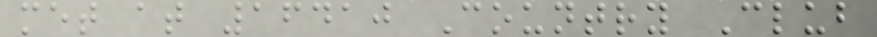met at 16410 Country Club
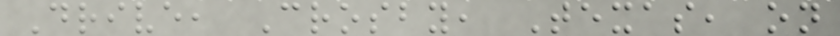Drive, Crosby, Texas, on
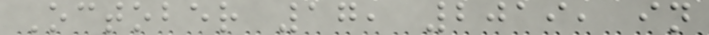October 17, 2019, in
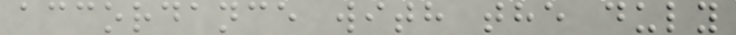accordance with the duly
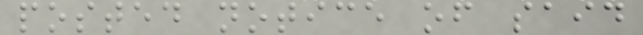posted notice of said
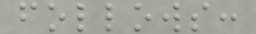follows:
